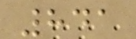841
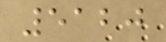5120
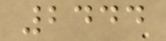2444
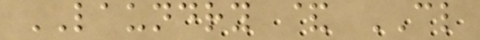LAUNDRY & CL
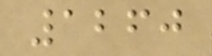1260
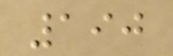190
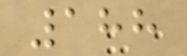188
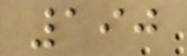190
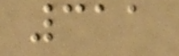311
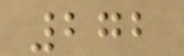272
